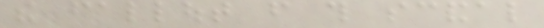the fallout from this scandal
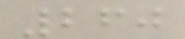260
